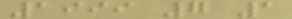1999 7 1
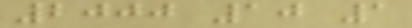2000 10 1
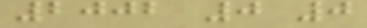2002 0 0
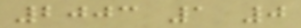2003 1 0
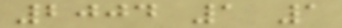2004 1 1
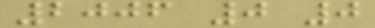2006 0 0
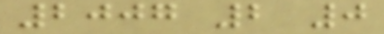2007 2 0
